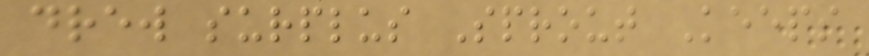drew surplus Sprout Keeps
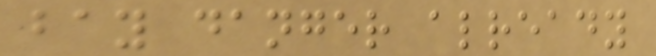bay danger already
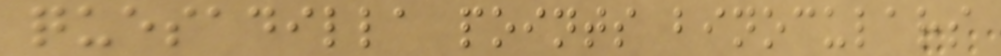quesadilla points binoculars
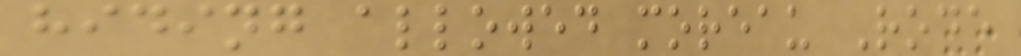hiding allowed moreau Rode
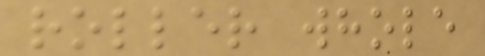roller whole
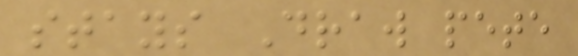stays Draw pete
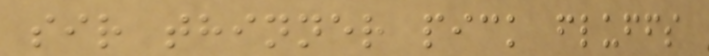sir thinner pick fluffs
